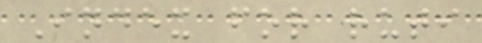Index for ruti
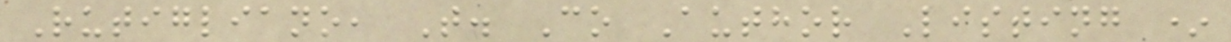Rutigliano, T. Co Author Listing *
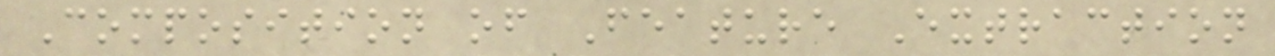Composition of Feature Extraction
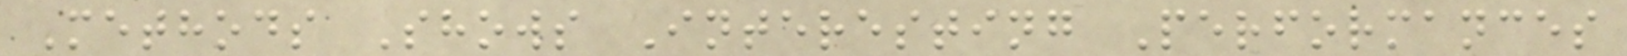Methods Shows Interesting Performances
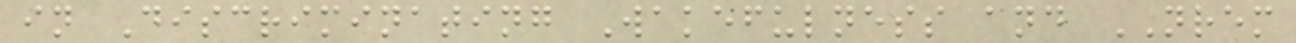in Discriminating Wakefulness and NREM
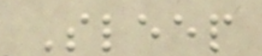Sleep
